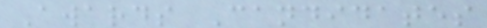Awards Candidates
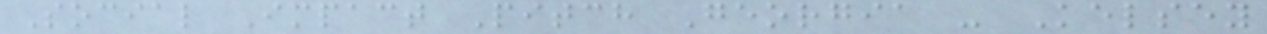Social Impact Pitch Georgia - Kelsey
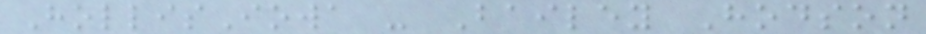HollisIowa - Bailey Hodson
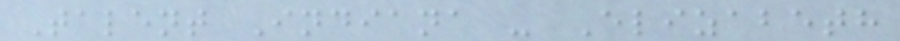Talent Indiana - Elizabeth
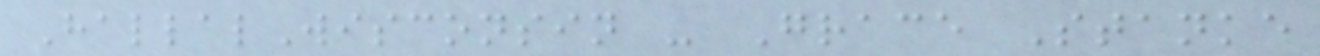HallalWisconsin - Grace Stanke
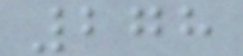278
